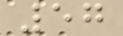57
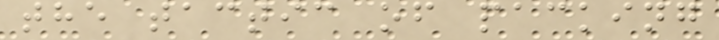the tactic of packing
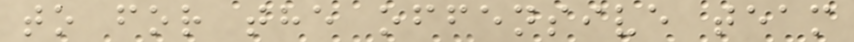to for the offensive team
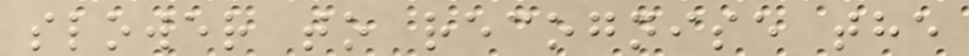slower to recognise the
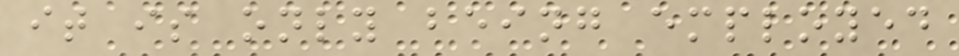it is only being employed
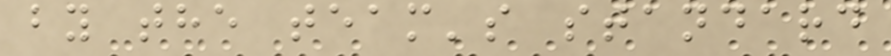by the team's standard
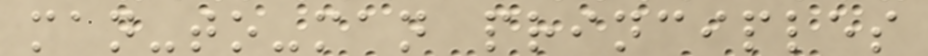man-to-man principles
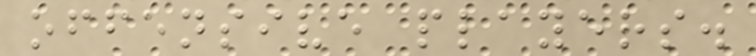offensive players.
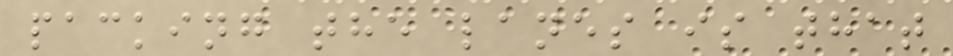packing the lanes is that
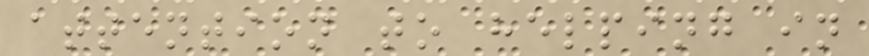attention to helping in
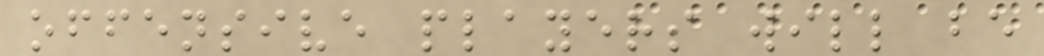offensive players will be
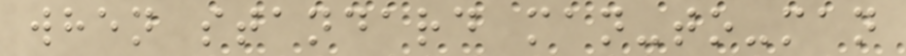when standard man-to-man
